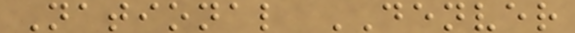National DENVER
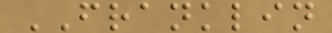FRANKLIN
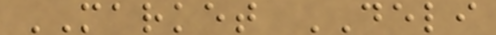MARKET DELI
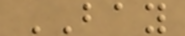BAY
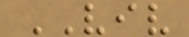VIV
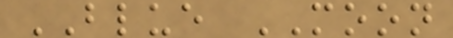BLUE MOON
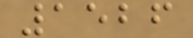1526
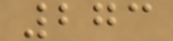273
